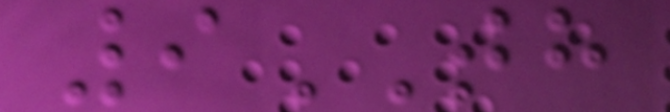9TH
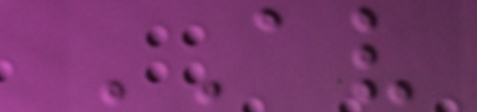AV
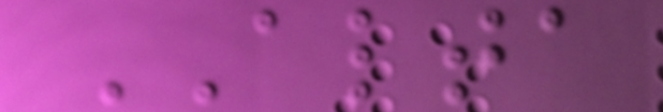ALTA
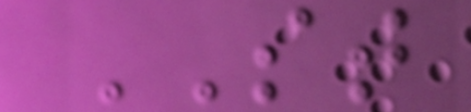ST
